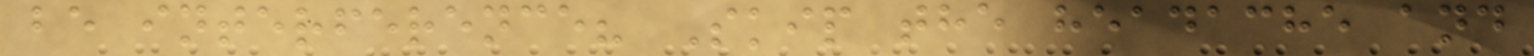be interference? Skip the headache and
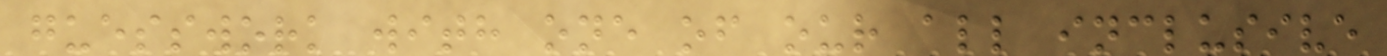guesswork with one of our all inclusive
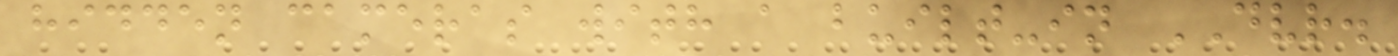hidden cameras with a built-in DVR.
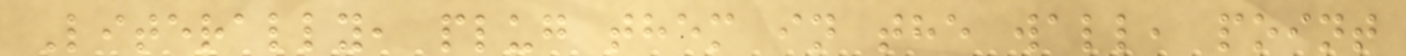Literally, plug them in the wall, point
